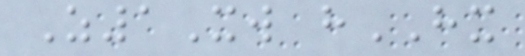Z1Xw hHX
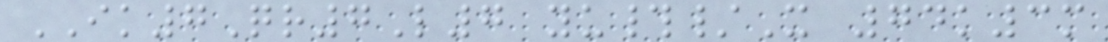IK7Qr7L7 yu#/X 74k3m
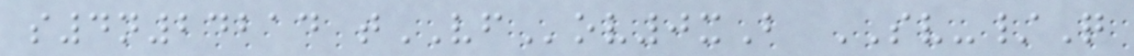s4n24214 tVFov0xB SV-/Q
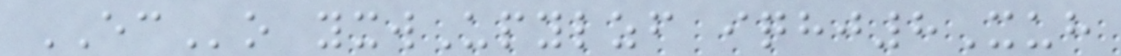ECo yxwUpylzf iqhj8Xuh
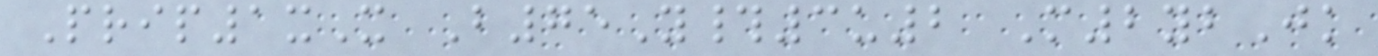Prip1xX B75Y#3u2 M2ybJk
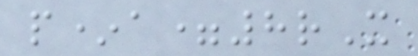p*a=8rX
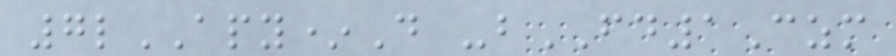7lAPY*D -bFD1Czm
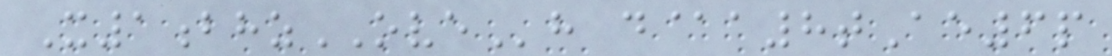X1bhzOVEh d@a8tAe6p
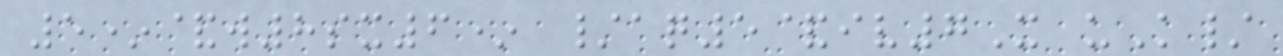5*&w8sx6* /aq5&iv7X uK/
